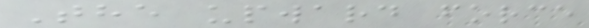The upward force
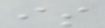is
